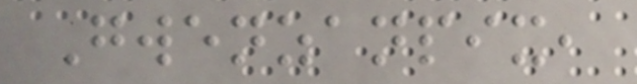Gwenzanpix,
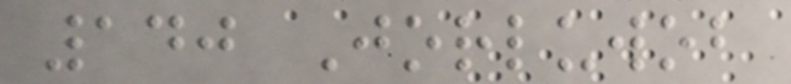140 Jorluwob
